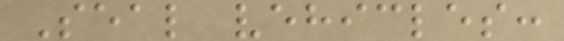Seal vehicles:
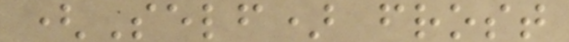(Self) frost
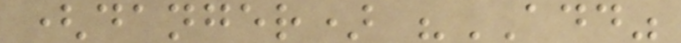(danger) "ADD"
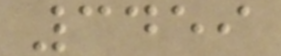3459
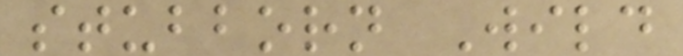stubborn Wild
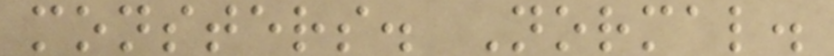monsters. Normal.
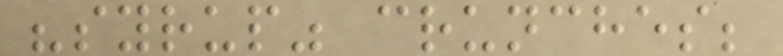"syrup" crunches;
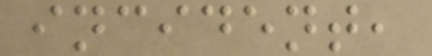incident,
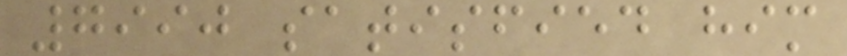7990 satisfied him
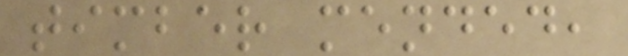timber mended,
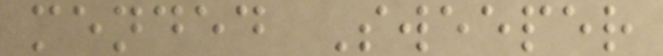mended Sweeper
